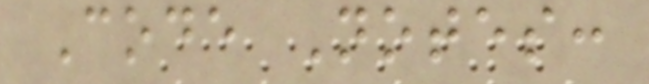Code Notes:
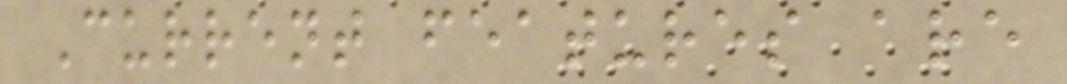Current features are
